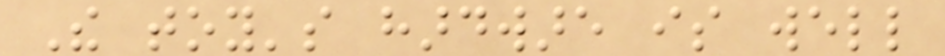The toy's hardware is well
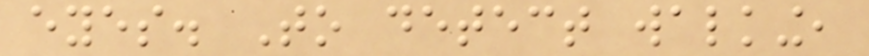eyes. To detect walking,
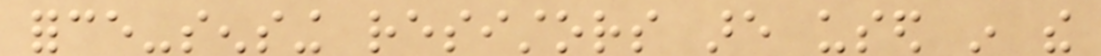force-sensing resistors are used in the
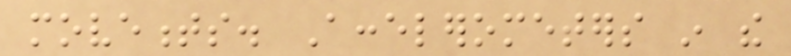movements. Accelerometers in the
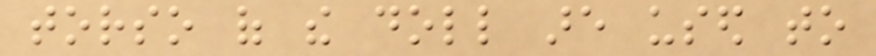torso of the doll are used to
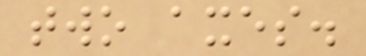two axes.
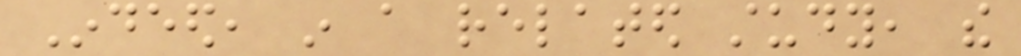Indeed, in a related study, the
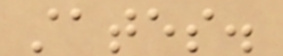states.
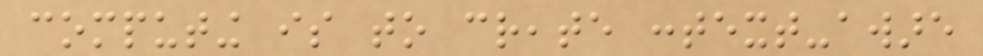computing is to create context-aware
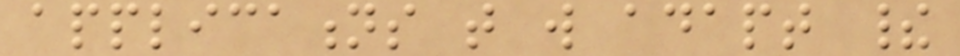applications that will adapt their
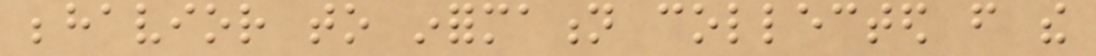behavior to information collected from the
